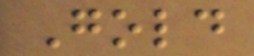Gold
